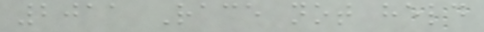2011 Race not held
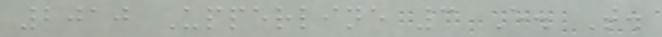2010 Upperline 3 E. T.
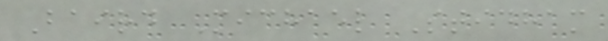Baird Michael Stidham
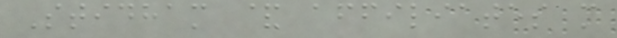Stidham & affiliates m
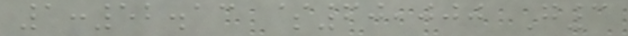1:52.13 $60,000 G3
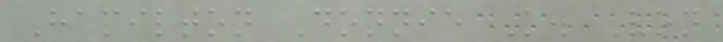Hamilton Donnie K. Von
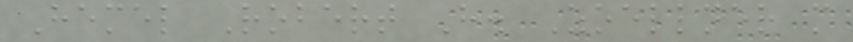Hemel Robert H. Zoellner m
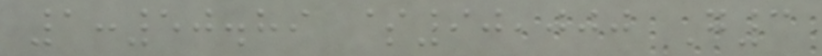1:50.89 $90,000 G3
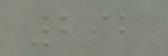292
